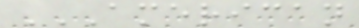AMERICAN
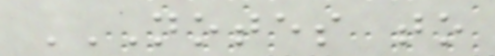NOTES TO
